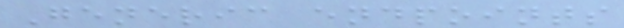Generic endpoints
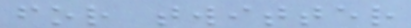for twitter
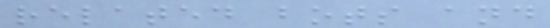related bots and
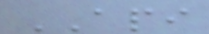API
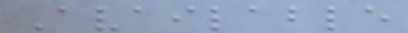Available
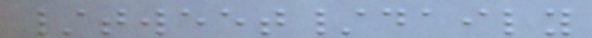/tweet/daily
